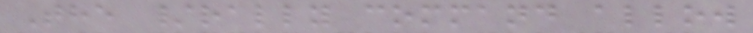The /rally command allow
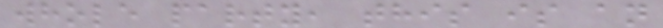whole party, this is an
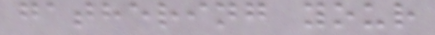gathering your
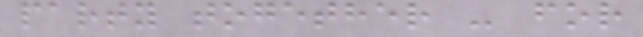party together - for
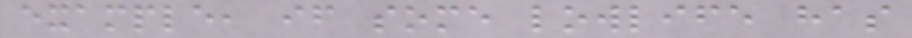example, if some lowlife has
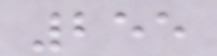255
